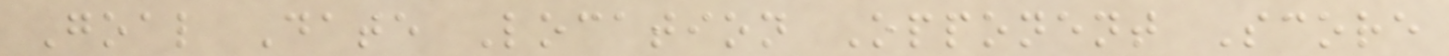Goal Date Location Opponent Score
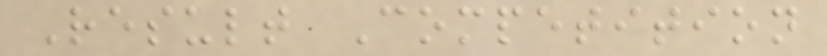Result Competition
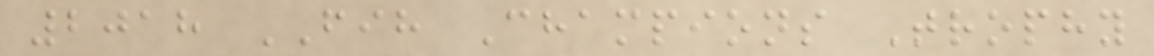2018 FIH Champions Trophy
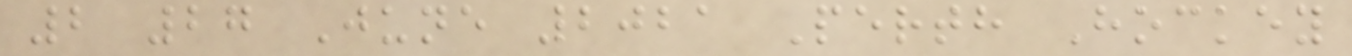2 27 June 2021 Perth Hockey
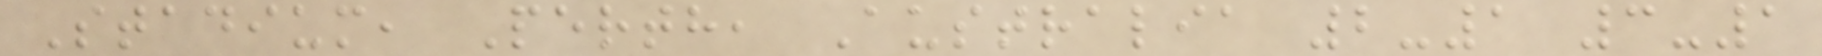Stadium, Perth, Australia 2-1 3-1
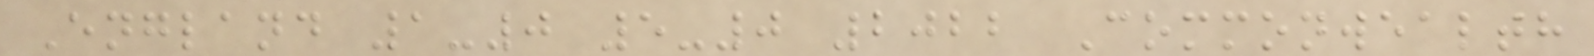England 1-0 5-0 2022 Commonwealth
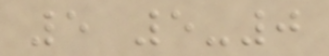5 5-0
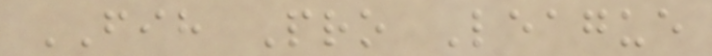FIH Pro League
